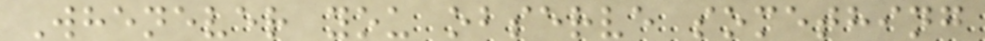Whenever you observe something
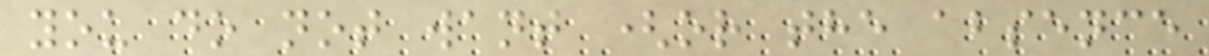you do not want (or the absence
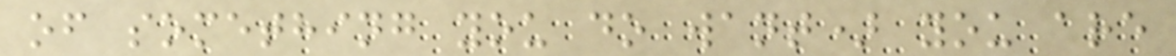of something you do want) you are
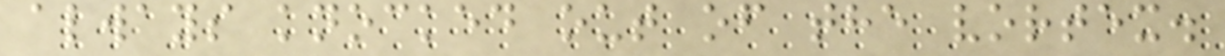always knocked out of the vortex.
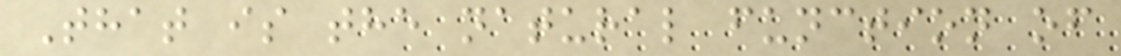That is the natural function of
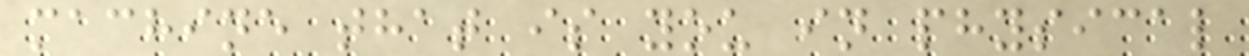machine that is you in physical
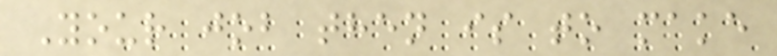Your job then is to make
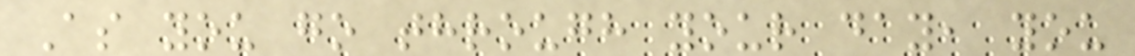As you go through your day, you
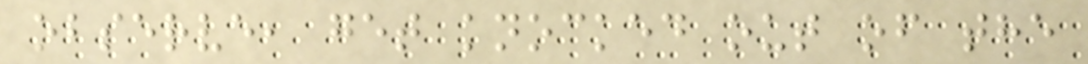observe, get knocked out of the
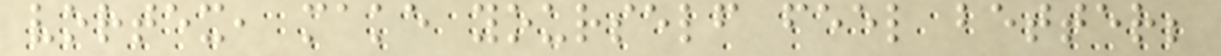vortex, make yourself feel better;
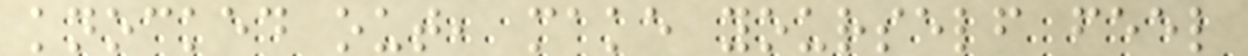knocked out, make yourself feel
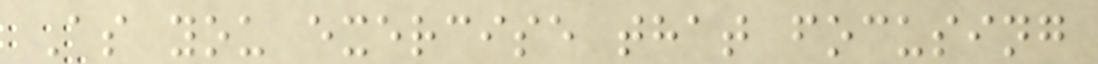As you exercise that focusing
